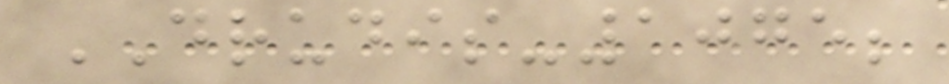DRUDIS-1075;
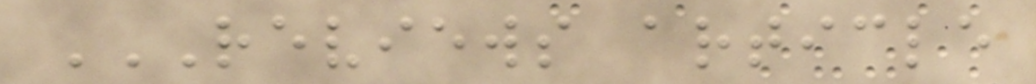REVIEWS ARTICLE
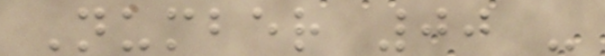Number 00 -
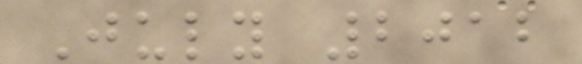July 2012
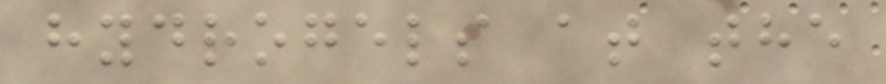hydrogels at the
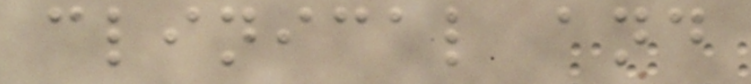clinical and
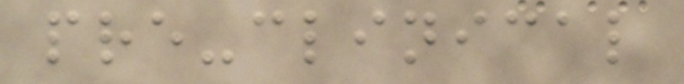pre-clinical
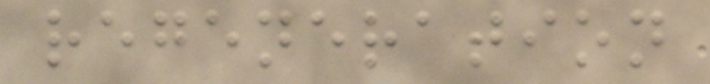regeneration
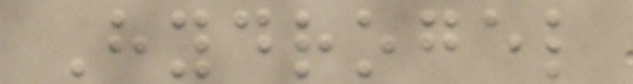Hydrogel
